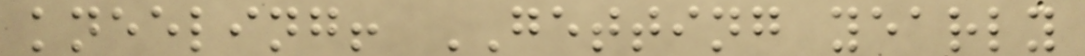kneeling! GETTING yearly
